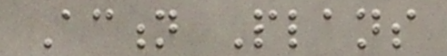Action Plans
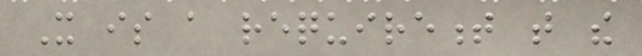It is a requirement that the
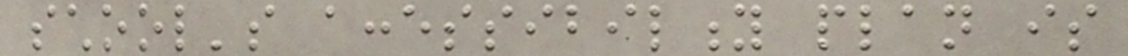school's accessibility plan is
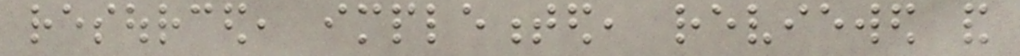resourced, implemented, reviewed and
